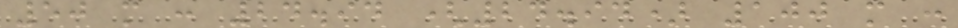50 m : 24.94 (24.94) 100 m :
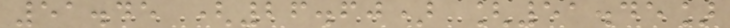51.45 (26.60) [51.45]
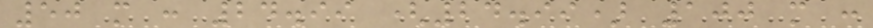50 m : 24.99 (24.99) 100 m :
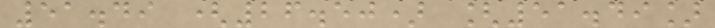51.49 (26.50) [51.49]
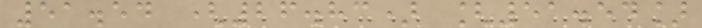51.54 (26.83) [51.54]
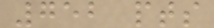752 pts
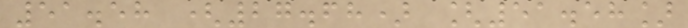51.58 (27.68) [51.58]
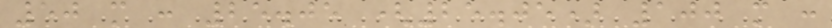50 m : 25.05 (25.05) 100 m :
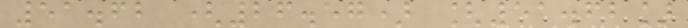51.62 (26.57) [51.62]
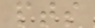pts
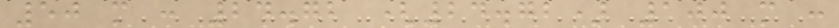50 m : 24.72 (24.72) 100 m :
